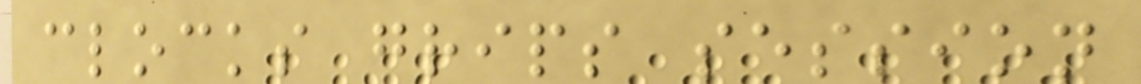clocks grips session
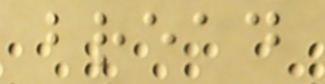bread
